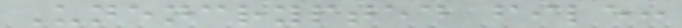Unencrypted file:
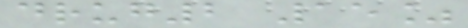drug2 15%
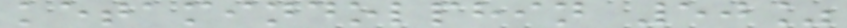ketamindolphin 50%
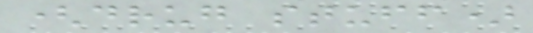(drug stuff)
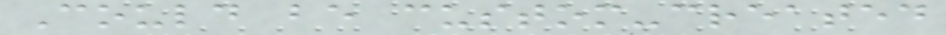Could be custom-created
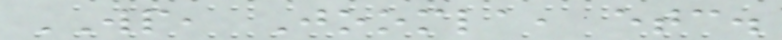WP, Joomla, etc.
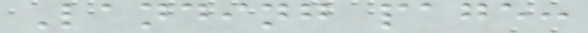Landing page:
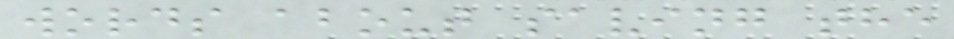words about saving the
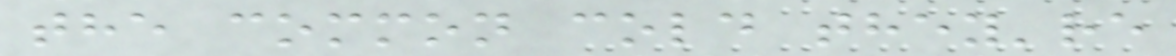the common cold they're
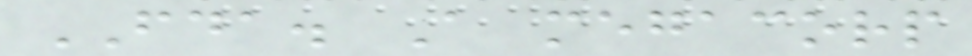FDA. A megacorp
